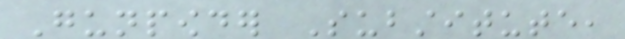Gunpowder Substitute,
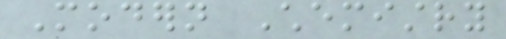Modern Chemistry
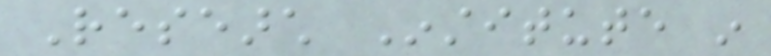Research Institute in
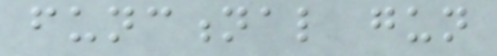functional gun
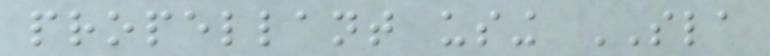propellant using SLA
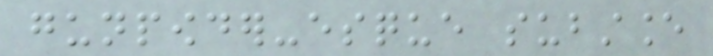gunpowder-esque substance
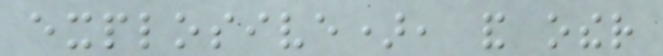explosive), and other
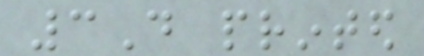3D printed
